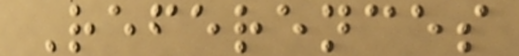References
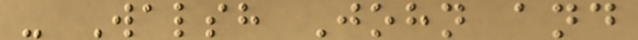- Walsh John and
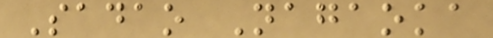Sadao Nagaoka
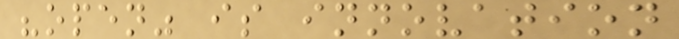"open" is innovation
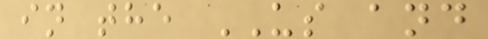in the US and
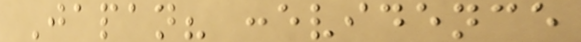Japan? :evidence
